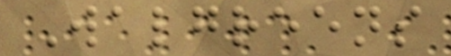Walgreens
